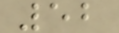52
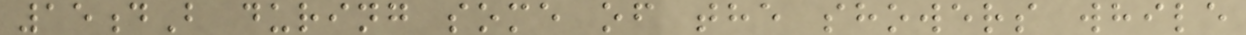15dB during some of the showers while
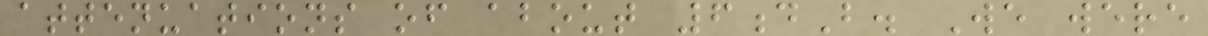attenuations of about 6dB. We were
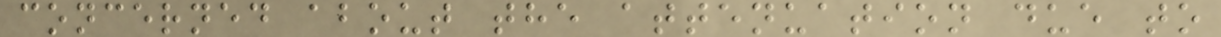concerned about the attenuation due to
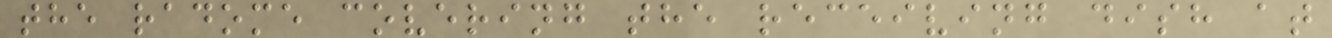the radome covering the receiving dish at
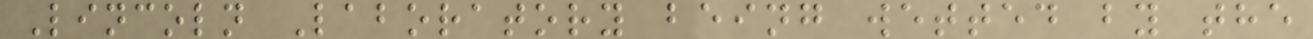Lincoln Laboratory being wetted by the
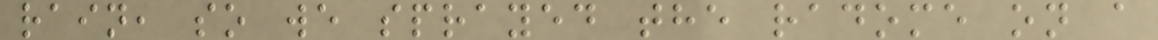rain, so we sprayed the radome on a
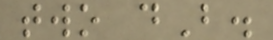two dB.
